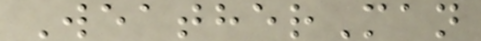WeatherMan
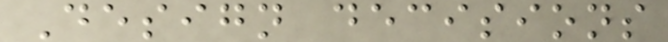Design decisions
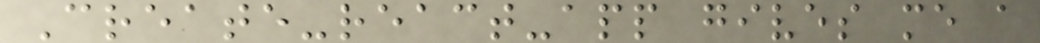Create-react-app gives me a
